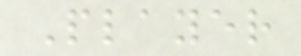Player
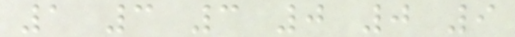1 3 3 0 0 9
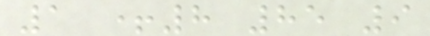1 +8 85 9
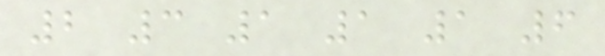2 3 1 1 1 6
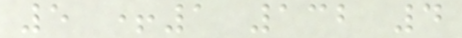5 +1 132 4
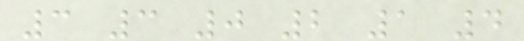3 3 0 2 1 4
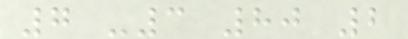7 -3 80 2
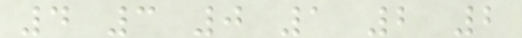4 3 0 1 2 2
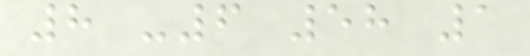8 -6 58 1
